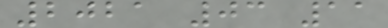2021 03 11
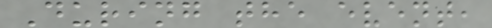During the event,
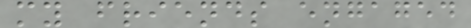my friends engaged
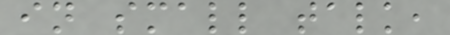in small talk,
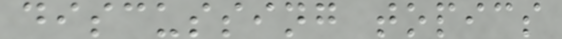discussing topics
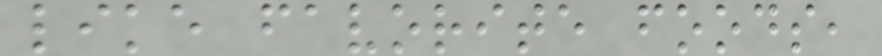like favorite foods,
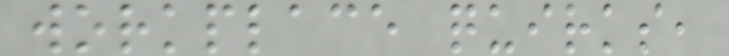workplace quirks,
